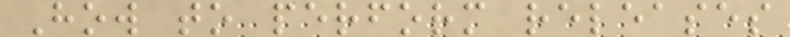How to perform releases
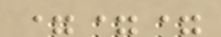===
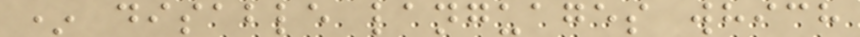* disable languages which
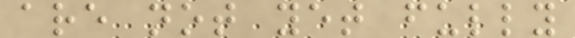are not yet fully
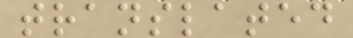translated
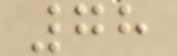78
